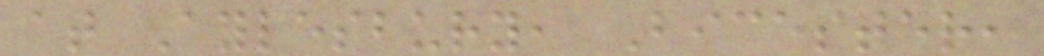at Aylesbury, Bicester,
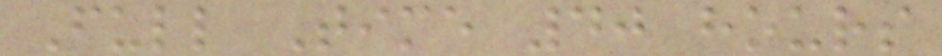Full Time 40 hours
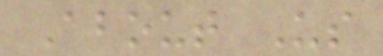About Us
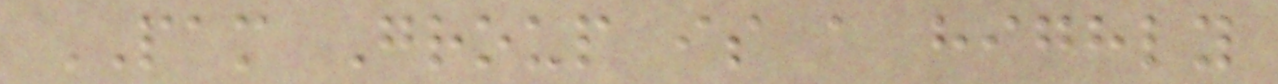PAM Group is a highly
